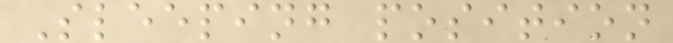Sleeping position
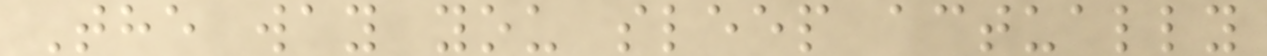The way you sleep actually
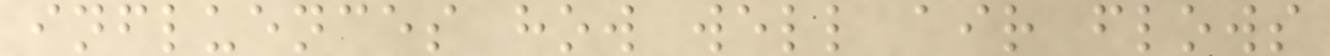influences how well air flows
